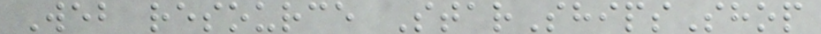Web resource StarShipsShop
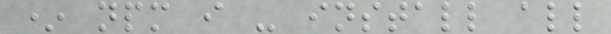* npm i - install all
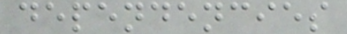dependencies
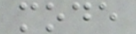mode
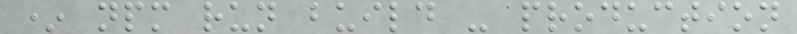* npm run build - production
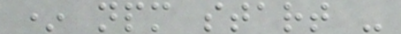* npm start -
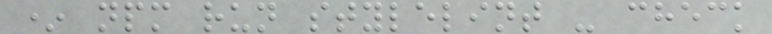* npm run stylelint - check
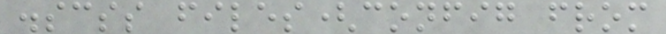.scss files(config from
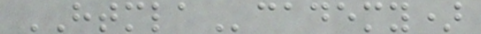HTMLAcademy)
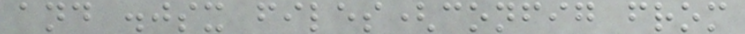and .jsx files(config from
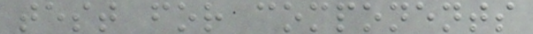test for components
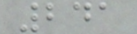241
